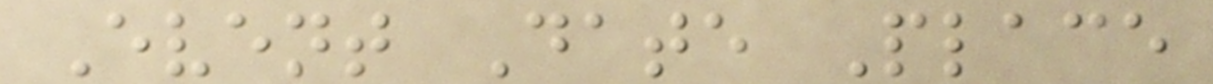Event Date Place
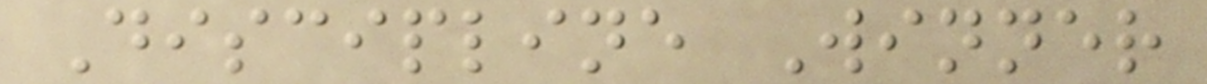Discipline Winner
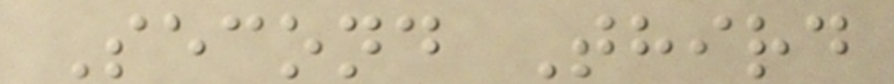Second Third
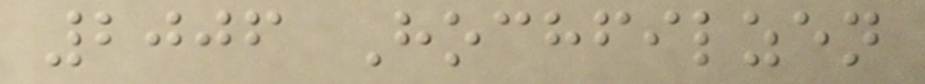2006 Hochfilzen
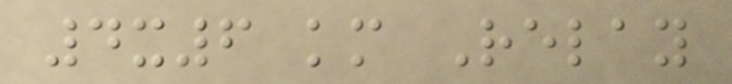4x6 km Relay
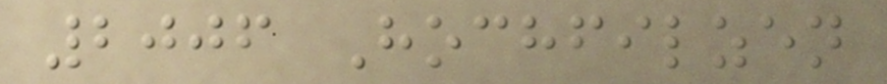2006 Hochfilzen
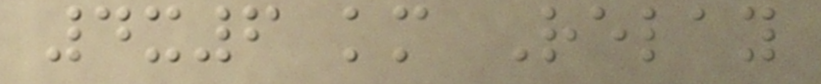4x6 km Relay
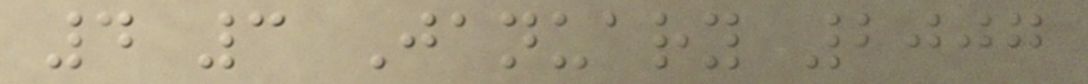4 3 January 2007
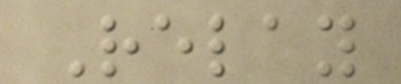Relay
